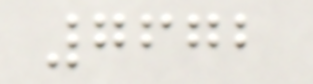7672
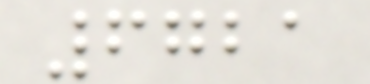6721
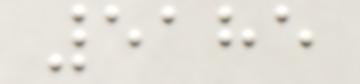5185
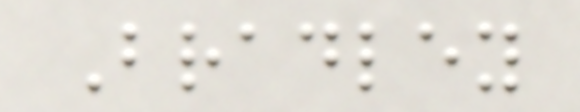Bradley
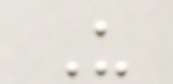U
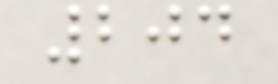204
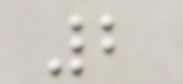2
